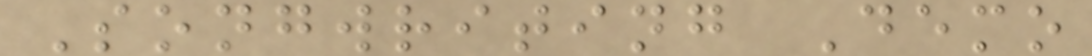Songwriting Demo
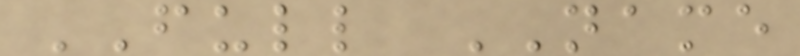FULL NAME
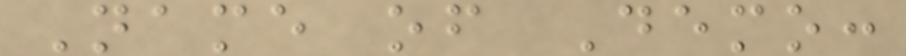Name of Demo:
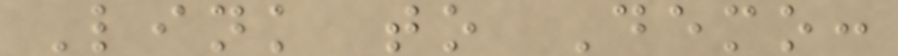Link to Demo:
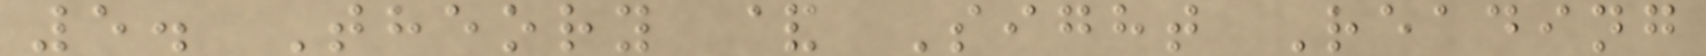5. Theory & Sight Reading
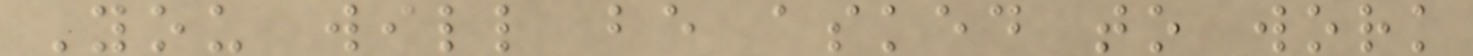You will be asked to work
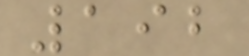192
